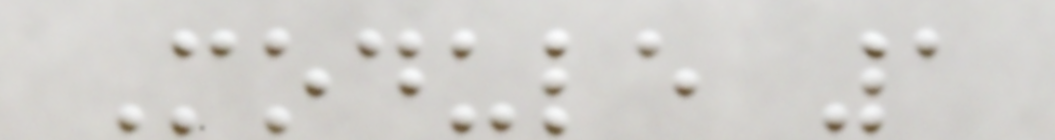Module 1
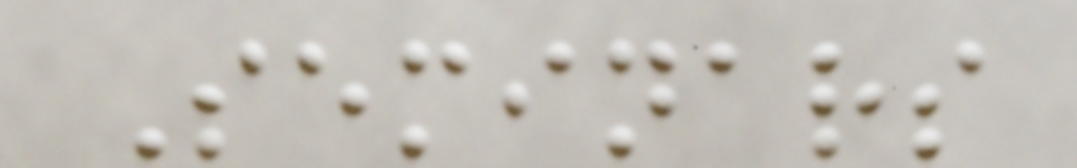Seminars
